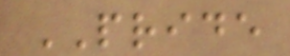PRIDE
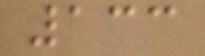133
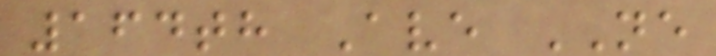164th Ave NE
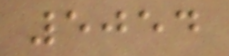5054
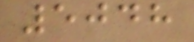5048
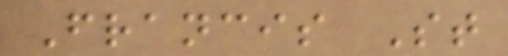Francis St
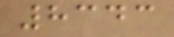8343
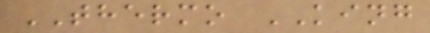THERMO KING
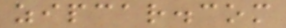zipcar.com
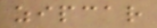zipcar
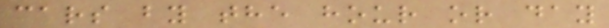cars by the hour or day
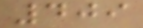409
